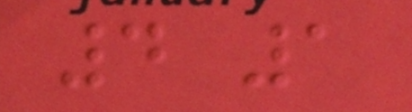4 1
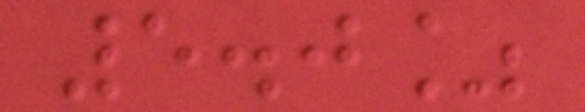5.0%
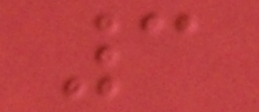3
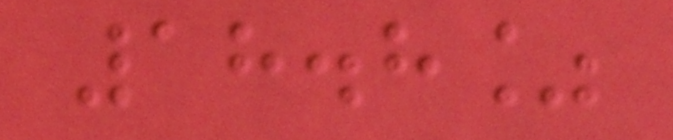18.8%
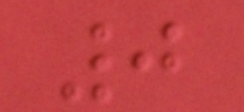0
